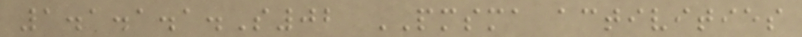1.1.1.1.S02 PMSMA activities
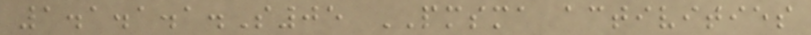1.1.1.1.S05 PMSMA activities
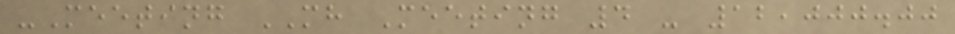-Meeting MH Meeting 4 - 12,000.00
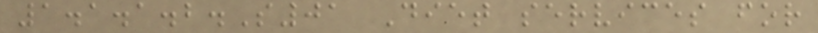1.1.1.2.S01 Diet services for
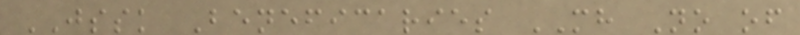JSSK Beneficaries MH No of
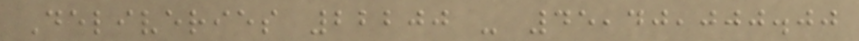Deliveries 22200 - 45,40,000.00
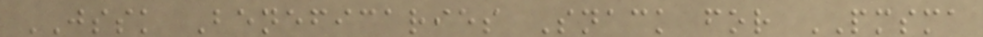JSSK Beneficaries Snack for PMSMA
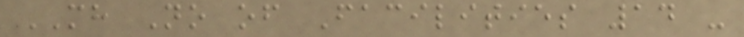MH No of Facilities 14 -
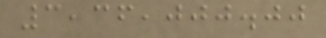3,36,000.00
